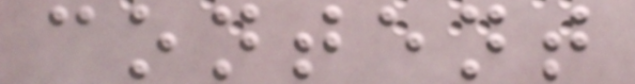content
